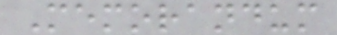Memorandum
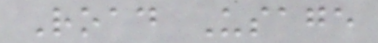Road Usage
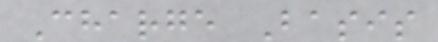Charge Basis
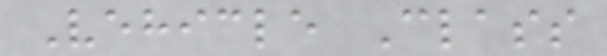Vehicle Class
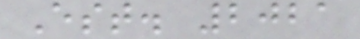Est. 2021
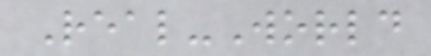Real-World
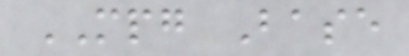MPG Base
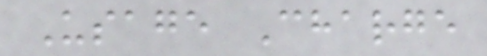Usage Charge
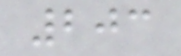203
